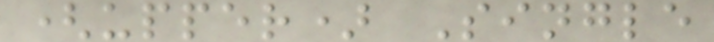(upper) Single
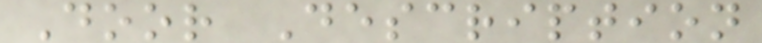Door Description
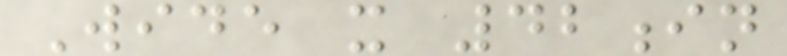Wide x 42in
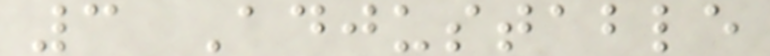3 Adjustable
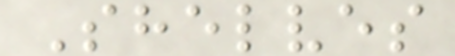Shelves
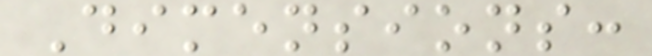Dimensions:
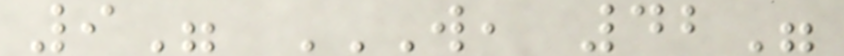9" W, 42"
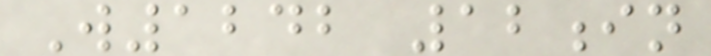W1242 12in
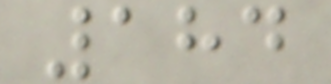184
